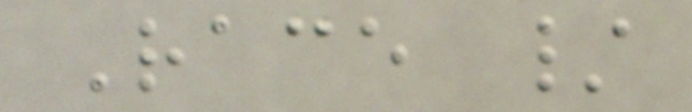Race /
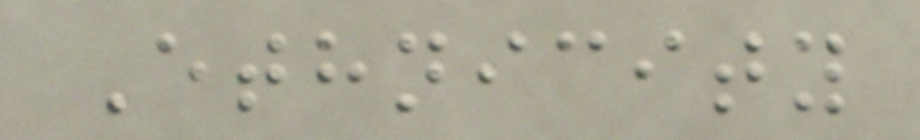Ethnicity
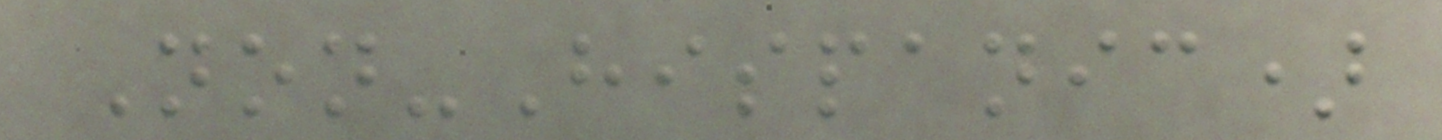Non-Hispanic)
